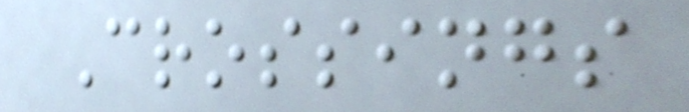Crossings
